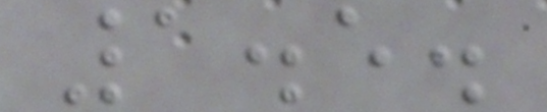1.5.
